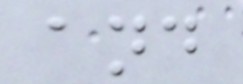and
